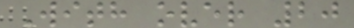With over 20
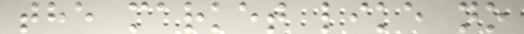the market like no
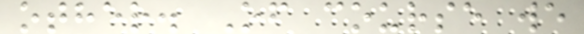other. Of course we
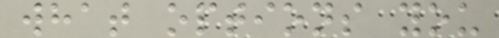what options you
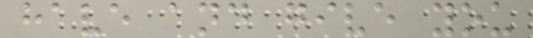have and give you
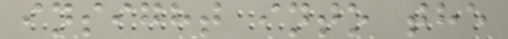insight into the
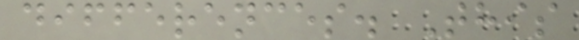differences. This
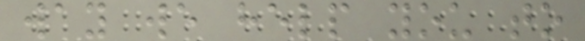way we help you to
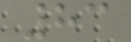83
